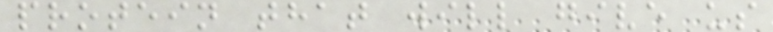protein that will give us
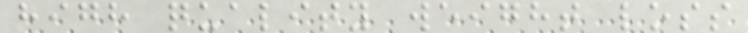high quality weight loss
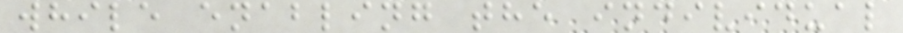while enabling the individual
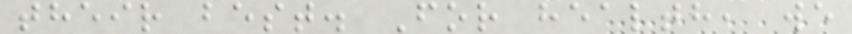their best. For health, we
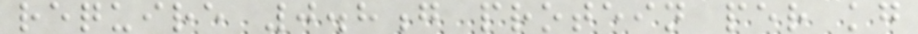require 0.8g protein per kg
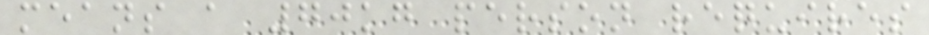means a 70kg person requires
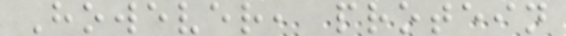However, protein
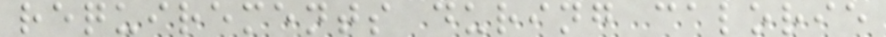requirements during calorie
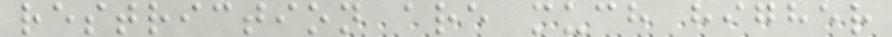restriction are much higher
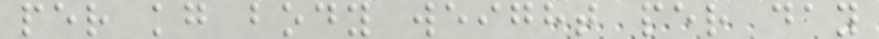per kg body weight per day
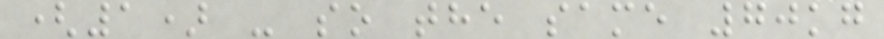(1) - so the same 70kg
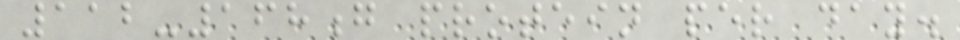112-168g protein per day.
